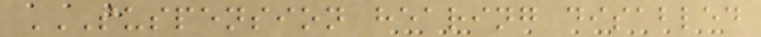SUSPENSION HEARING DISABLED
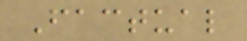Factual
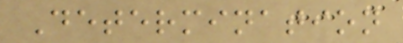Determination
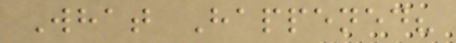What Happened?
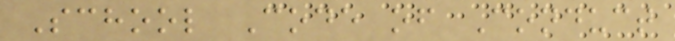School Code of Conduct
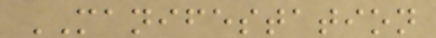MANIFESTATION
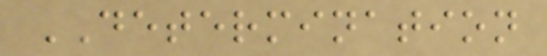DETERMINATION
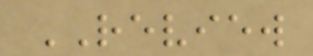REVIEW
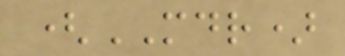(MDR)
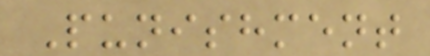Punishment
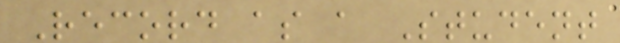Record as a Student
